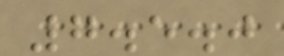7.5.0
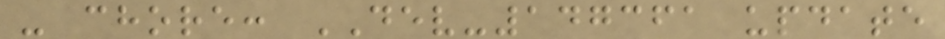- chore: DEV-147361 update
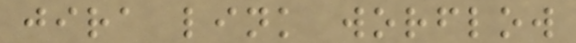jira link worflow
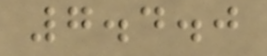7.4.0
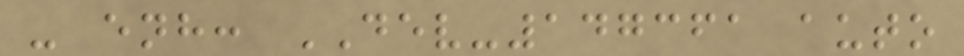- enh: DEV-147361 auto
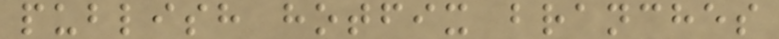publish hotfix branches
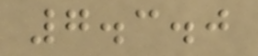7.3.0
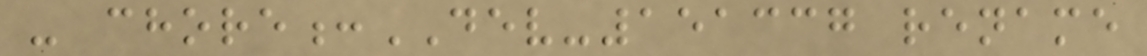- chore:DEV-151337 rename
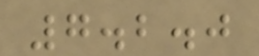7.2.0
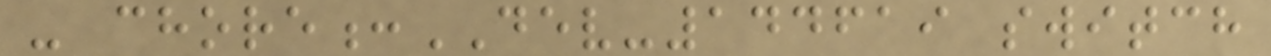- chore:DEV-144619 switch
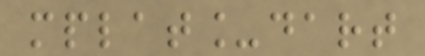mplat_dart
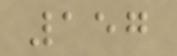157
